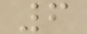6
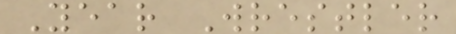Year Wrestler
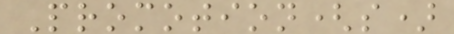Promotion(s)
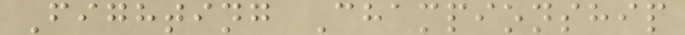Fighting Championship
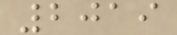2019
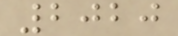2020
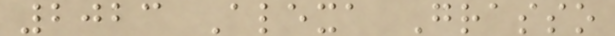2023 Alexa Grasso
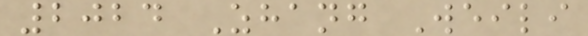2024 Zhang Weili
